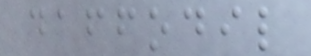daffodil
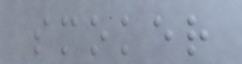smoker
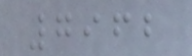7962
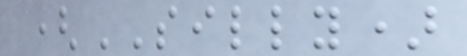(SILLY)
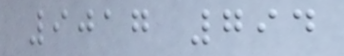9017 794
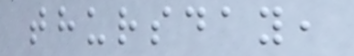thursday,
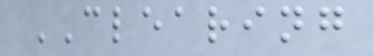CLEARING
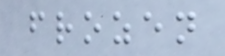frozen
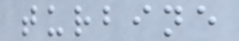turbine
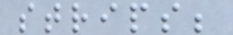strips;
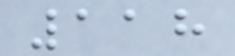118
